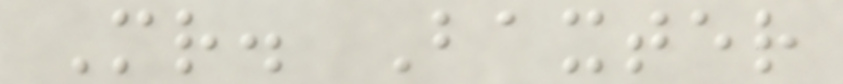Mr. Baxter
